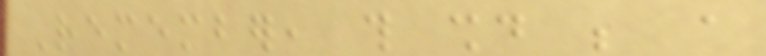Remember, this should be a
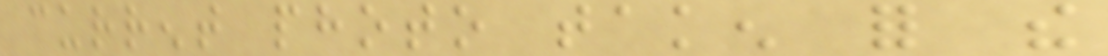current photo taken for the
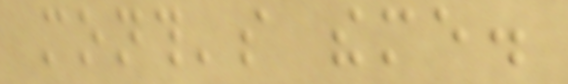month's theme.
